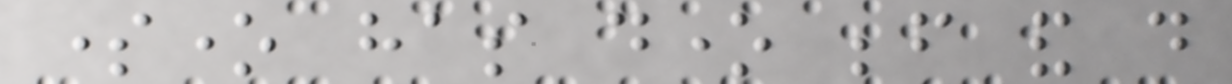someone has done before and do
